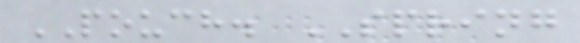POUCH. SPRING
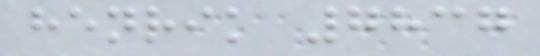henrik 7837
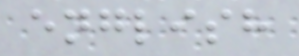english
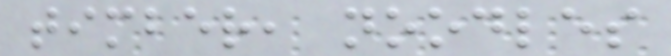timber, noodles
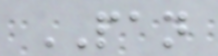PAN
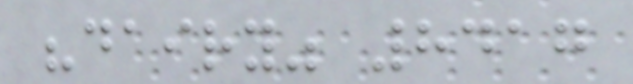"dairy" 8417
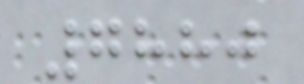7880
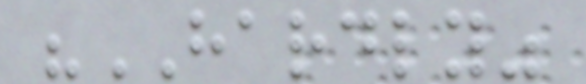"HARDLY"
